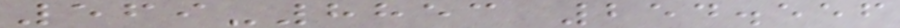569-8853 254.556
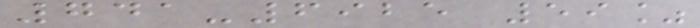741-6925 59%
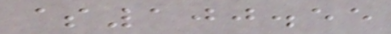$100.55
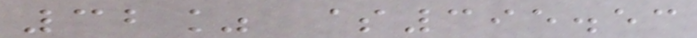32% $395.53
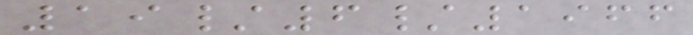19/6/1966
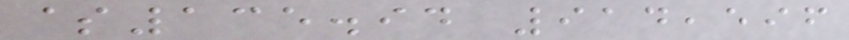$135.94 914,596
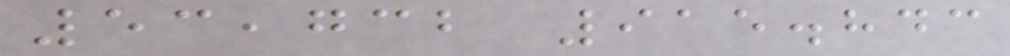53,732 915.843
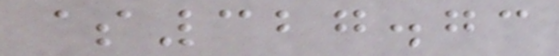$327.73
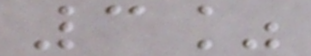3%
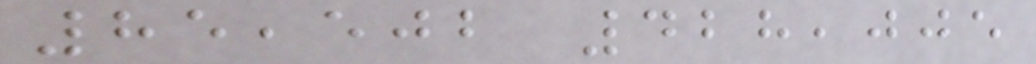85,502 428,005
